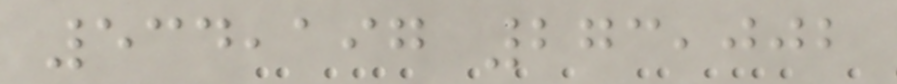534,197 273,002
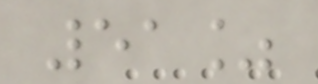51%
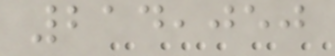214,050
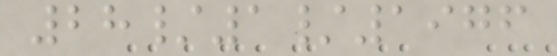28/1/1976
